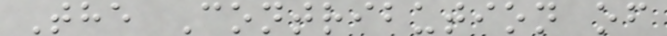The Contribution of
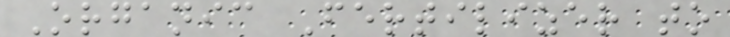Organic Fertilizer to
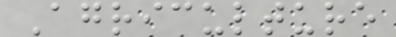Agriculture
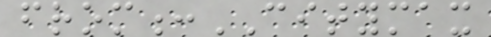from:CITYMAX
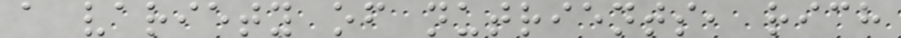a variety of nutrients, rich
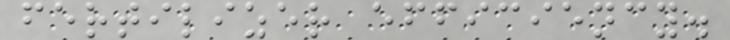fertilizer efficiency.
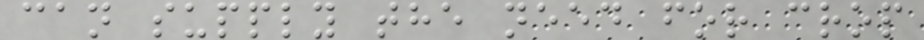can supply the need for crop
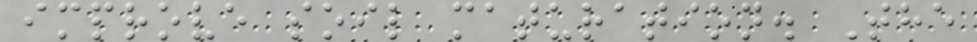improve soil maturation. The
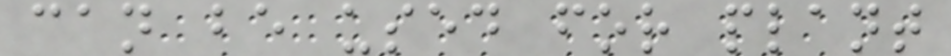can be used for plant
